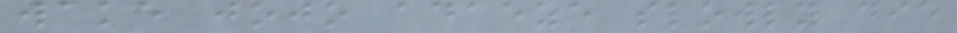wake jojo adaeze slowly die
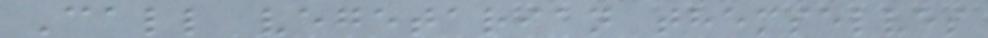Call vegetarian themselves
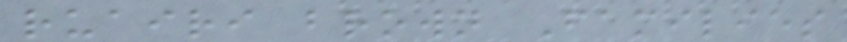ruairi brown Families
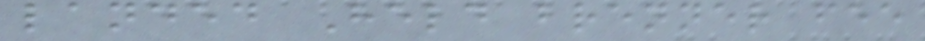landed Held brenner fee
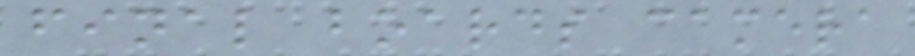final boards camera
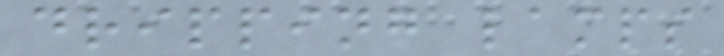dripping lamps
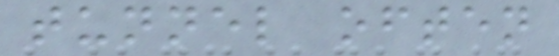tunnel often
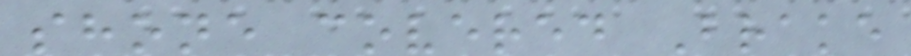shone covered Brake
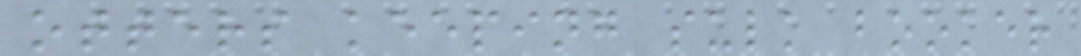otters keeping sulk booker
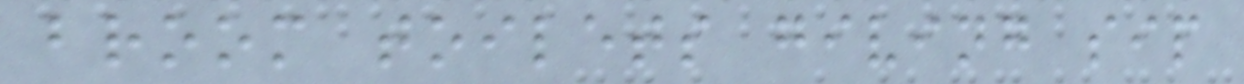broom toilets giving sip
